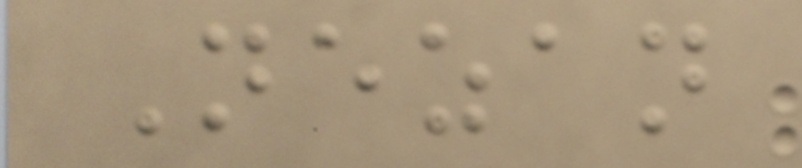Nezan
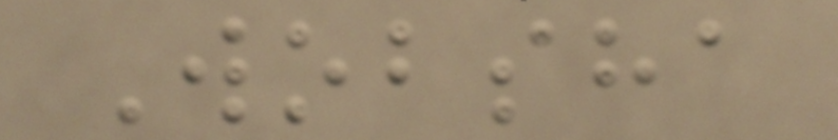Wobsha
